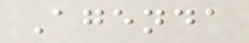Agenda
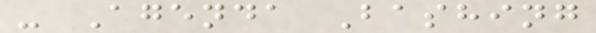- Agenda Bashing
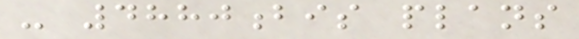- 4880bis plans
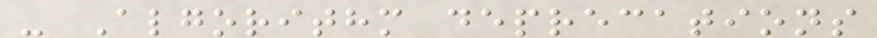- Algorithm deprecations
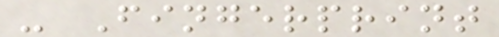- Fingerprint
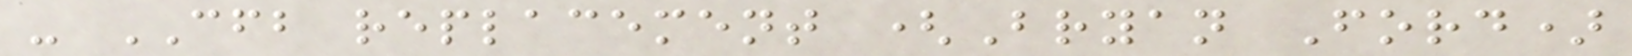- CFB replacement (Bryan Ford)
